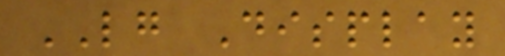LG Display
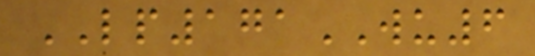LP171WU6
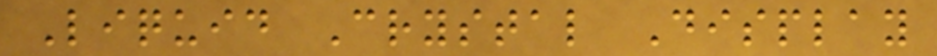Liquid Crystal Display
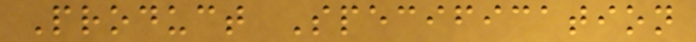Product Specification
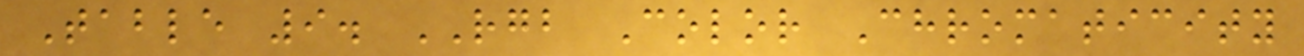Table 9. RGB Color Chromaticity
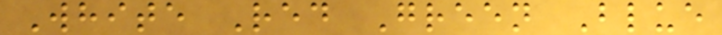White Red Green Blue
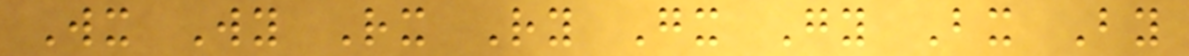Wx Wy Rx Ry Gx Gy Bx By
